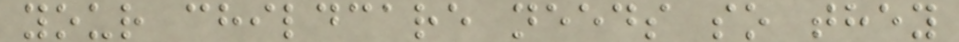your childcare needs so they
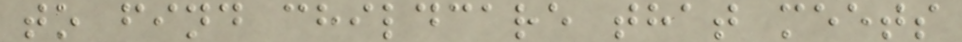to find childcare that meets
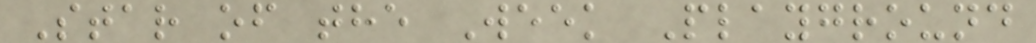Star of the Week Playground
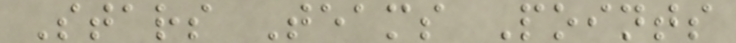Stars Teams Points
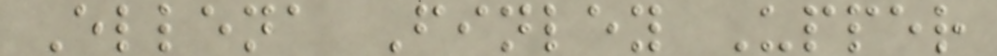Ellena Finley Upper
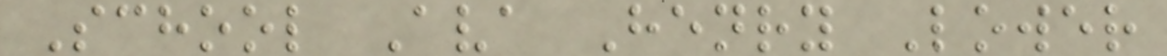School Ava Henry Lower
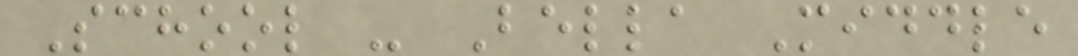School - Bella Middle
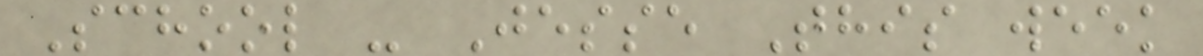School - Jesse This week
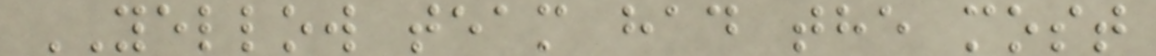YELLOW team had the most
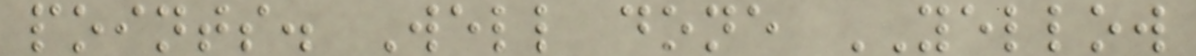points. Well done YELLOW
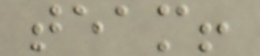team!
